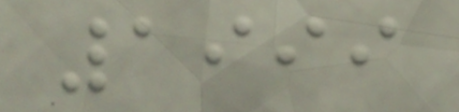1999
